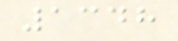1348
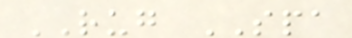RUG SPA
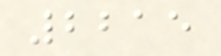2215
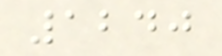1240
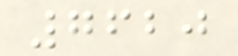7620
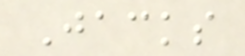Jacks
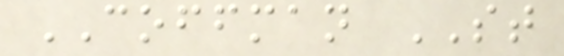COFFMAN ST
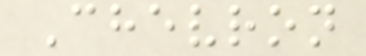Chevron
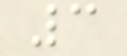3
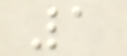1
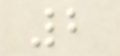2
